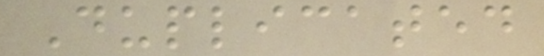Duplicated
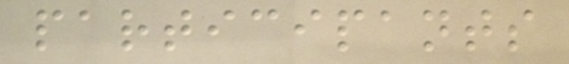participants
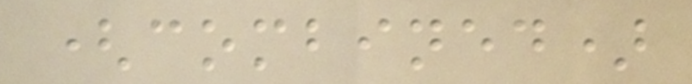(combined)
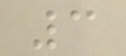3
